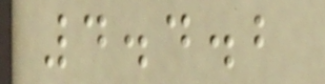4.4.2
